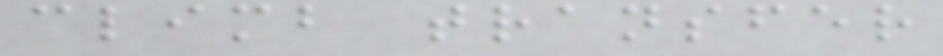climb transfer
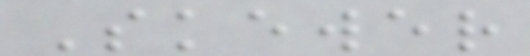Skewer
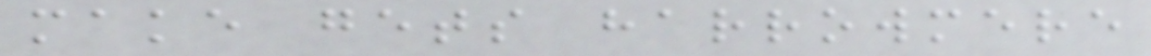make gets harrowmere
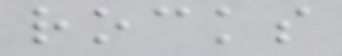rocks
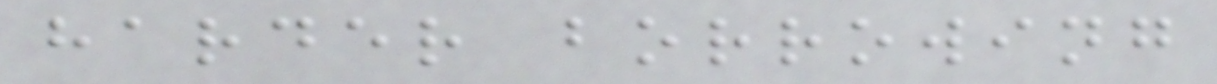harder borrowing
